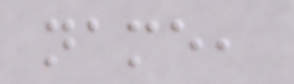name,
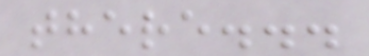there...
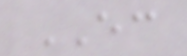EC
